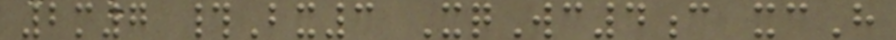2m7 #Bx3 XqWc4c xcH
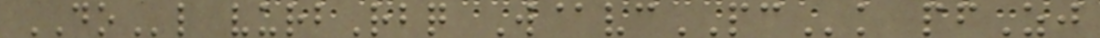DOl vurbRbq W@vcPCk pfZj
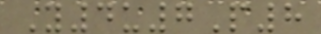Y4u7P8
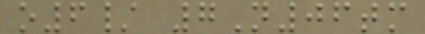o6/ 7N06tm
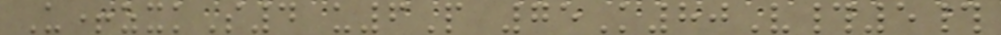U+zxkS4 u6P 75K80V#5#
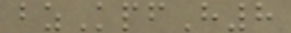bzKpfH8
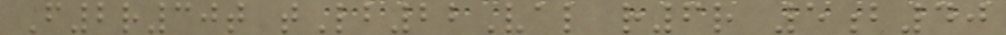F2r30t tLb22Val r6r 5b40
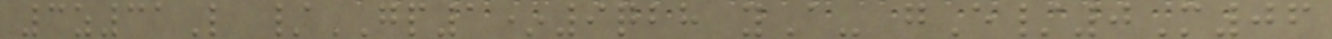3z31L /GP1*9qbh yA- gE/0M06
